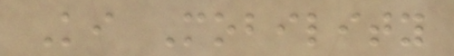Ki Mobility
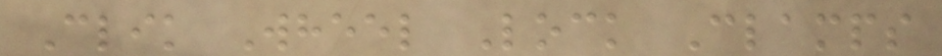Clik Wheel Lock Clamps
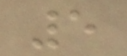5
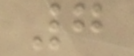7
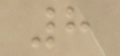8
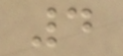4
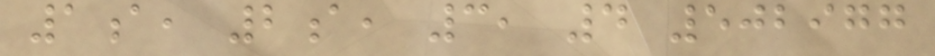1a, 2a, 3, 4 502977
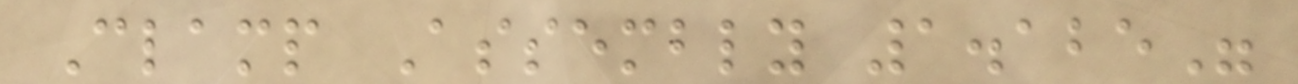Clamp Assembly 1.125"
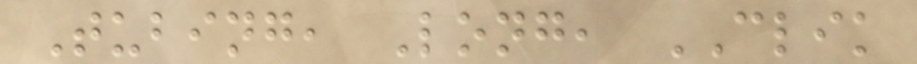Tubing, Long, CLIK
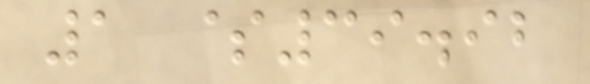1 $39.92
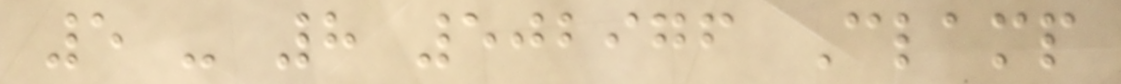5 - 8 502976 Clamp
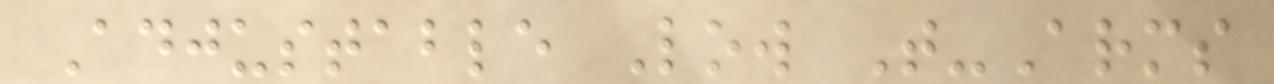Adjustable Low T-Arms
